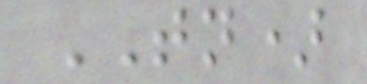TN)
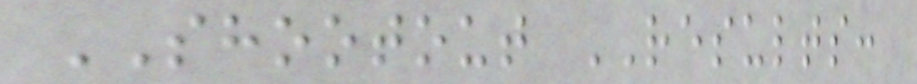SHOOTOUT RESULTS:
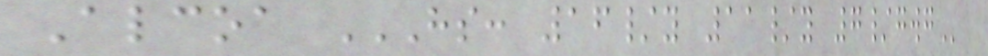Alcoa HS: 16/Y 11/Y 7/GWG
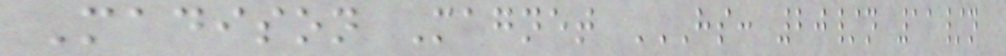Madison Magnet HS: 20/N 11/N
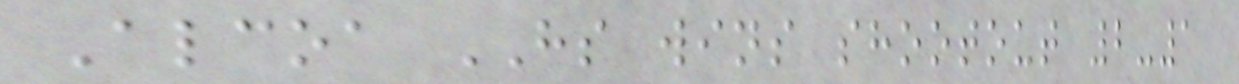Alcoa HS wins shootout 2-1
